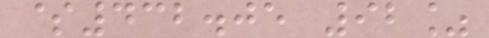$432.05 92%
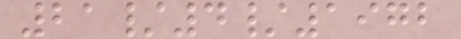21/4/1972
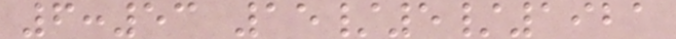6:53 15/5/1921
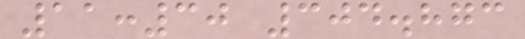11:30 304.873
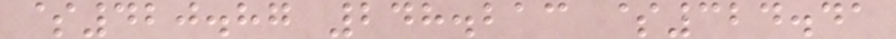$420.87 248.213 $324.41
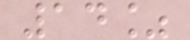14%
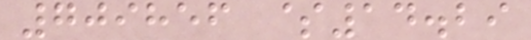709856 $14.29
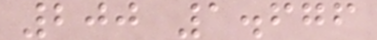200 1.676
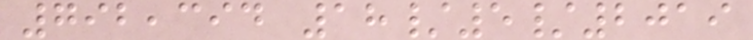792,394 18/5/2019
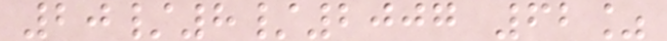20/8/2007 62%
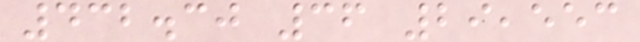432.30 36 29,553
